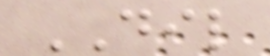DIL
